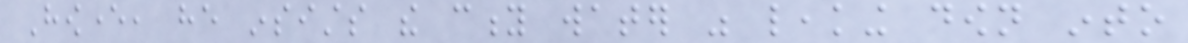However, he insists the city water was leaking down into
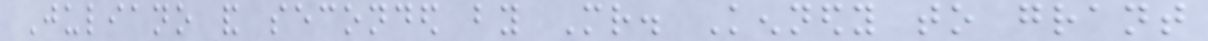Juliano and seconded by Mr. Kennedy to grant
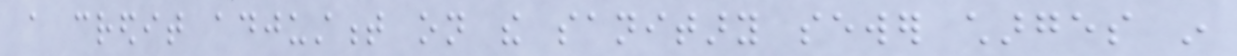a credit adjustment on the sanitary sewer charges in
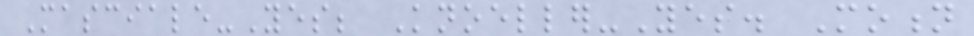Masciale-Yes; Knoeller-Yes. Motion
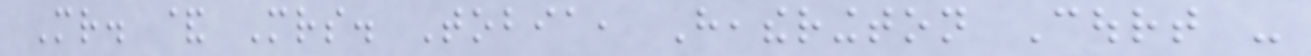Mr. & Mrs. Tobia, Heatherington Court -
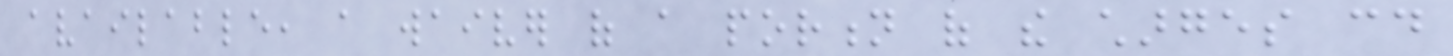available, a waiver of a portion of the charges could
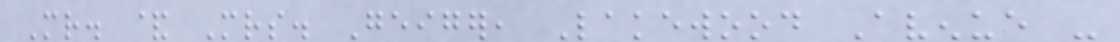Mr. & Mrs. Geiger, Lakewood Avenue -
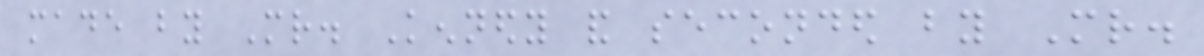made by Mr. Kennedy and seconded by Mr.
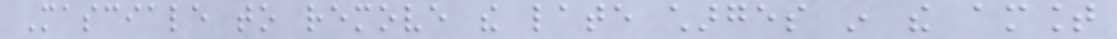Masciale to remove the late charges in the amount
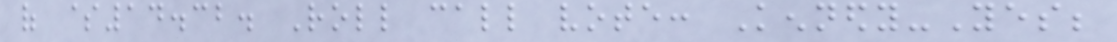of $14.32. Roll call vote: Kennedy-Yes;
